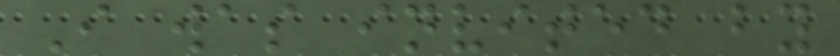I was invited by
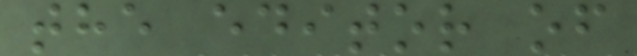the editor of
